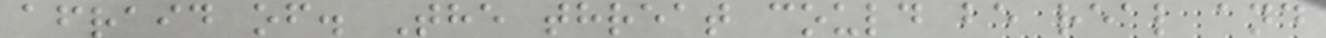afraid of. The threat could be real and
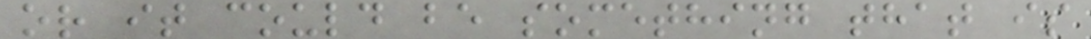or it could be something that is
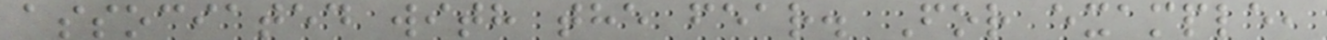associated with the fear. For example,
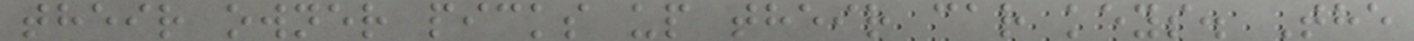their owner picks up their car keys. The
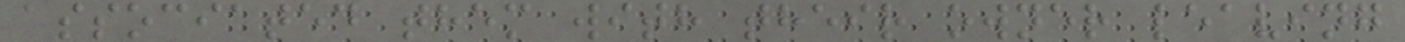associated them with their owner leaving
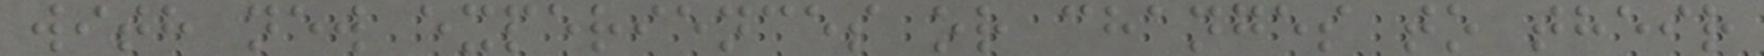with new experiences or changes to their
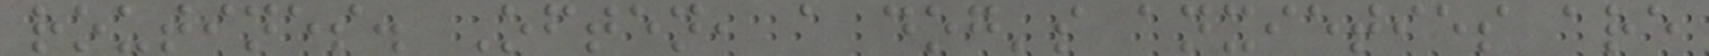routines. Often, a dog's anxieties are
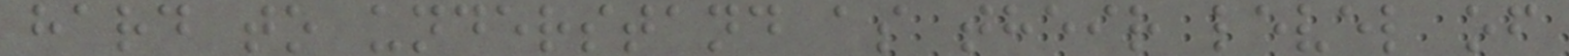hard to understand as their level of
